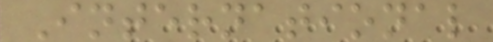International
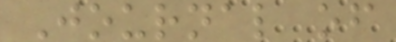Journal of
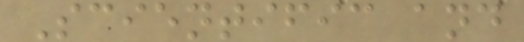Scientific and
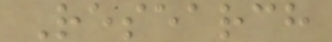Research
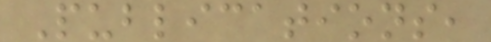Publications,
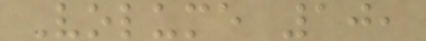Volume 10,
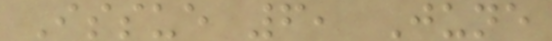Issue 6, June
